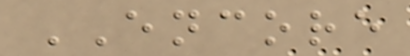ENCORE
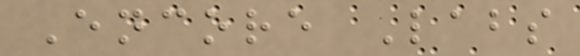Encore Labs
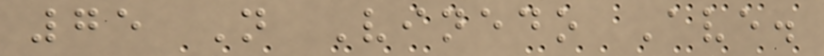75 N Vinedo Ave.
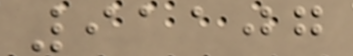91107
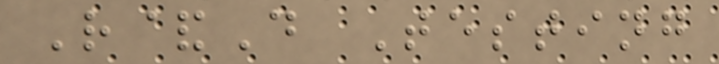R&D Testing
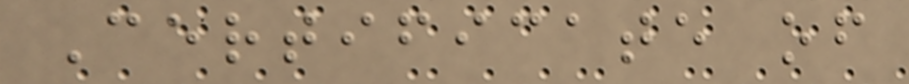Certificate of
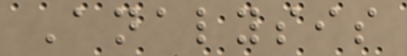Analysis
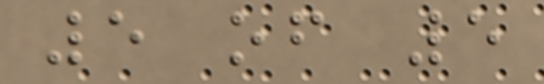5 of 5
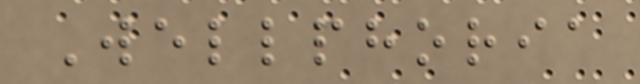Wellphoria
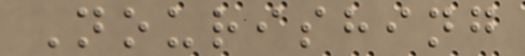Nourishing
